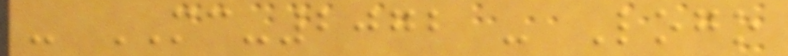- MC-2072 - Logo
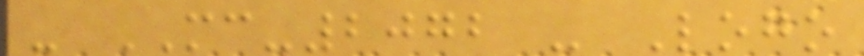- MC-2072 - Logo
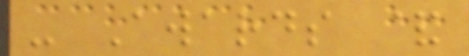- Awards &
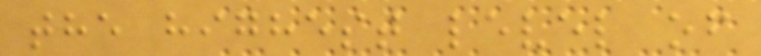the highest level of
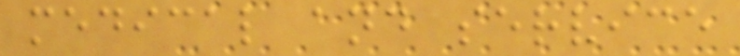medical and service
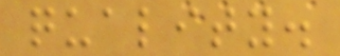quality.
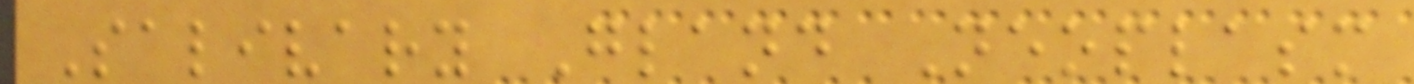Salivary Gland Neoplasm
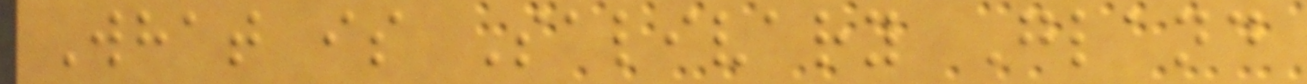What is Salivary Gland
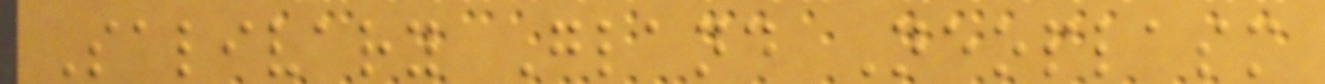Salivary Gland Neoplasm
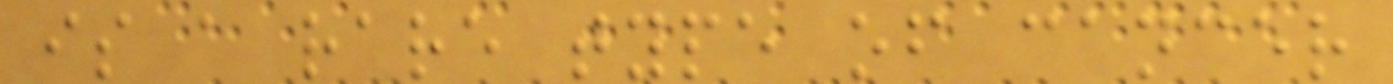is a rare type of cancer
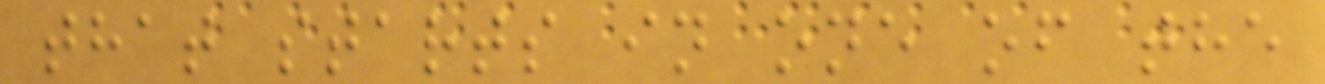that starts in one of the
